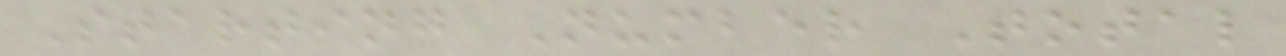Starting Number Total
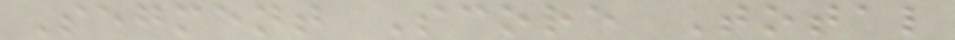Segment Score Total
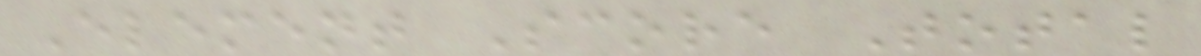Element Score Total
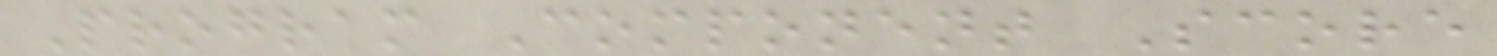Program Component Score
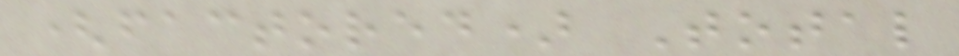(factored) Total
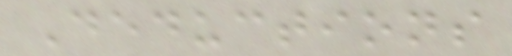Deductions
